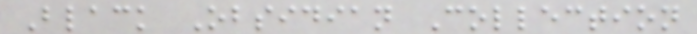Black Obsidian Collection
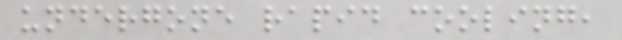undergone rapid cooling,
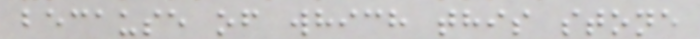because of which this stone
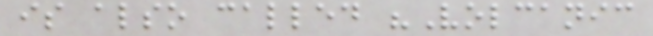is also called "Volcanic
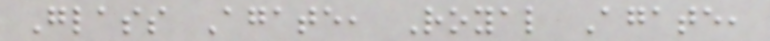Glass Agate, Royal Agate,
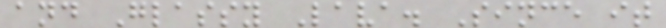and Glassy Lava. Since it
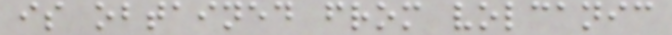is obtained from volcanic
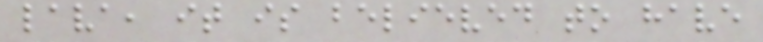lava, it is believed to have
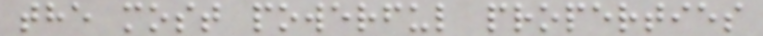the most powerful properties
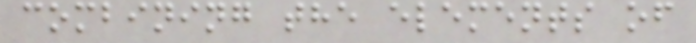combining the elements of
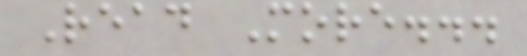Read More...
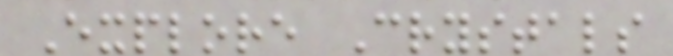Explore Crystals
